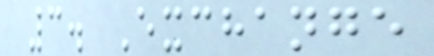3. Exchange
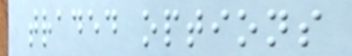traded options
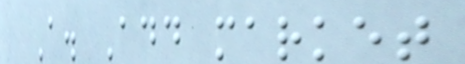A. Add market
